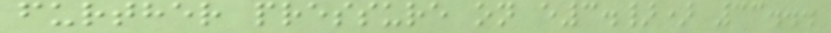further pressure on e3.}) 33...
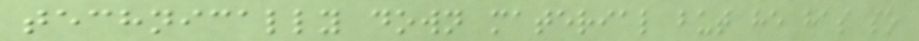technically down material but he has so
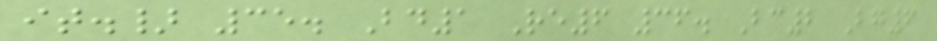it.} 35. Bd1 Re6 36. Bc2 Bg6
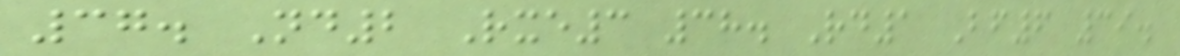37. Nd2 Rxe3 38. Rd1 Bf6 39.
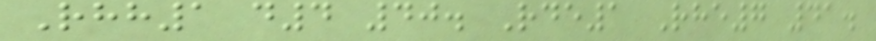Rhh1 d4 40. Rde1 Rhe7 41.
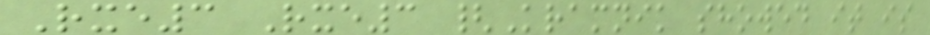Rxe3 Rxe3 {Kramnik showed it is
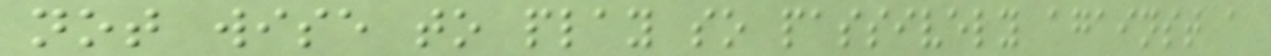not wise to play so passively against a
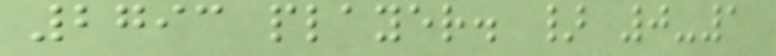2793 player. } 0-1
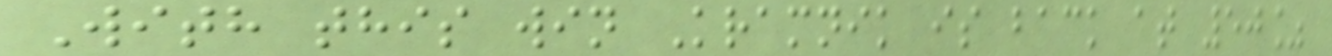With this win Kramnik is back at 50%
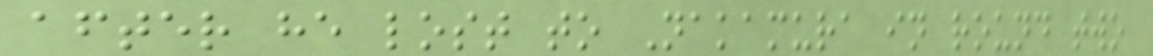after he lost to Nakamura in round two
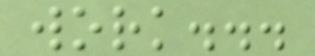work...
